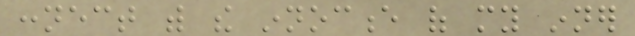connect with the innocence of my inner
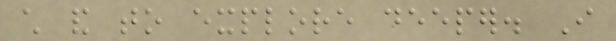child and to explore deeper. I
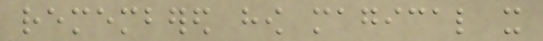remembered how magical it
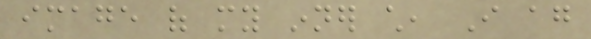image of my inner child, I again
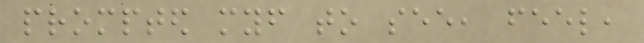prompted myself to see, feel,
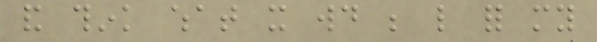and think what it would be like for my
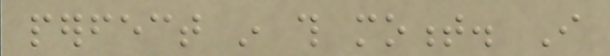perfect in this moment. I
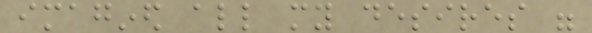imagined all my desires were
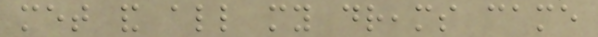met and all my dreams came
